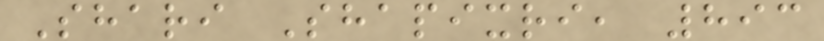Shari Shapixri, 893
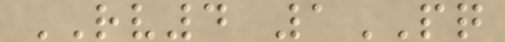RV4 1PQ
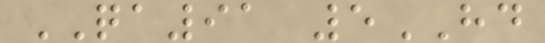QA91 5HD
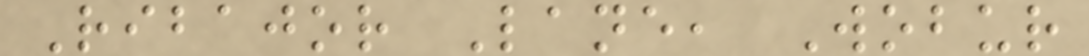Ribajor Lane, Wobur
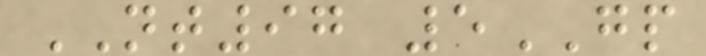NT97 5GP
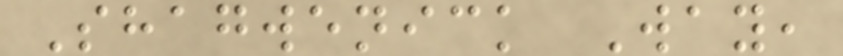Shagwenick Way,
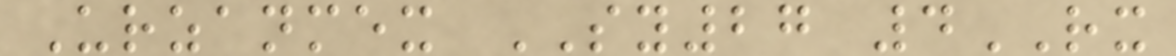Urzanmex SY27 4RX
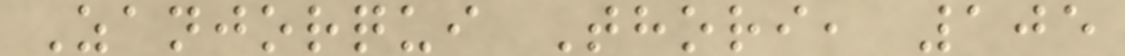Zanjorqui Thori, 105
